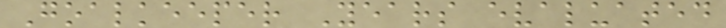Goalkeeper Years evaluated
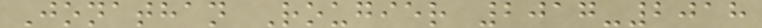Jonathan Rougier 2017-2018
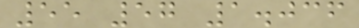55 57 1.036
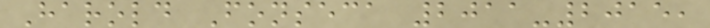Harold Fonseca 2011-2015,
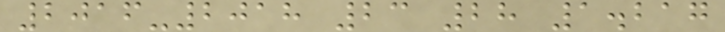2016-2018 23 28 1.217
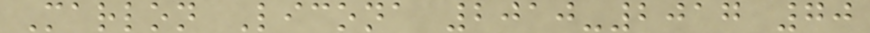Marlon Licona 2010-2017 70
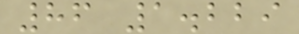86 1.229
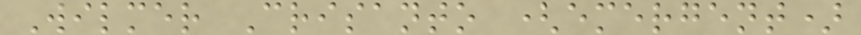Wilmer Crisanto (emergent)
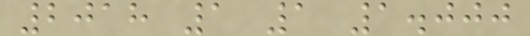2018 1 1 1.000
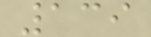139
